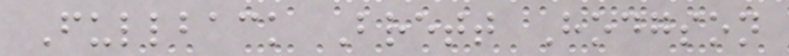Fullback Brett Hodgson
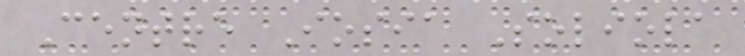Centre Iosia Soliola
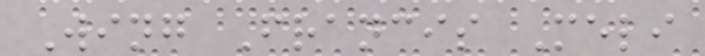Wing Francis Meli
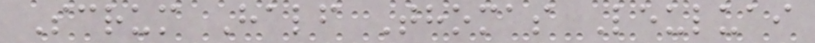Scrum Half Thomas Leuluai
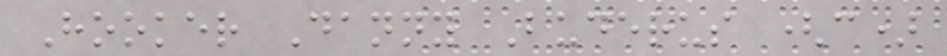Hooker Danny Buderus (c)
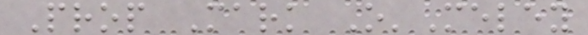Prop Mark O'Meley
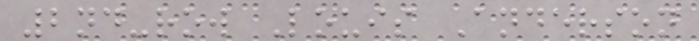2nd-row Louis Anderson
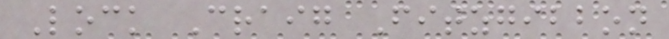Lock Craig Fitzgibbon
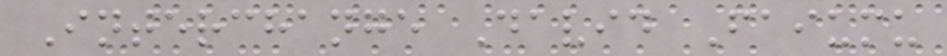Interchange David Faiumu
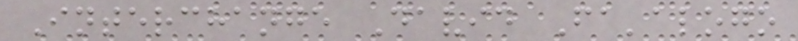Interchange David Fa'alogo
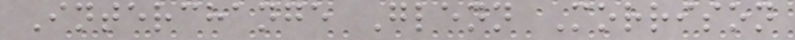Interchange Glenn Morrison
